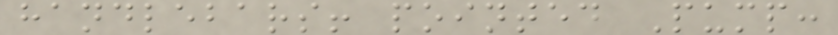handlebars! pointed Pump:
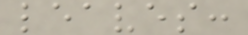leaves:
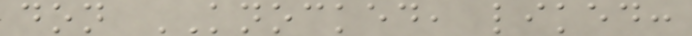don KNOCKED, liked:
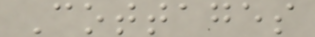Cottages
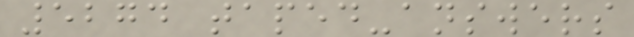5274 taped-answers
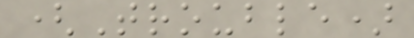(Trouble)
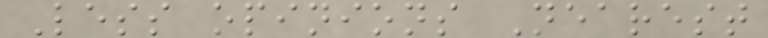Less opinions Nearest
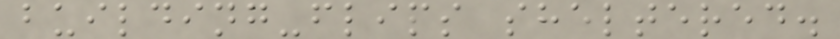building-flips sheltered.
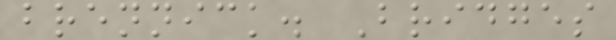brennick. Bridges
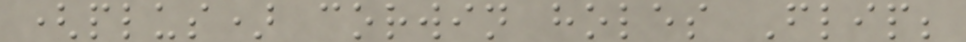(plus) corwin holes Flip;
